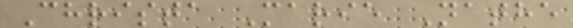Christa Marie Nathe
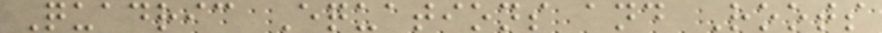Quadric Equations and Roots
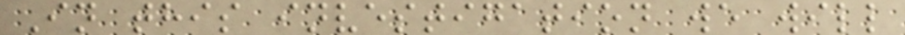In this investigation we will
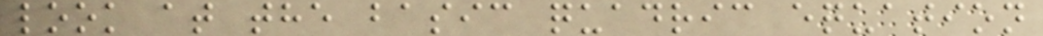look at the basic quadric equation
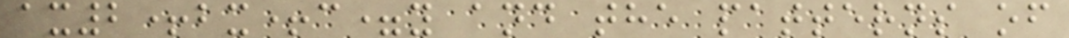ax2+bx+c=y and the patterns of
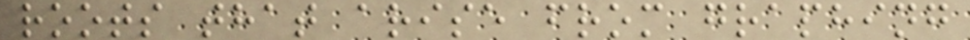roots that arise from graphing
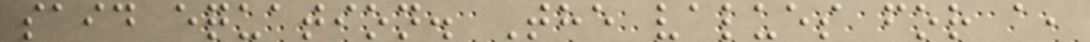said equation. The values for a,
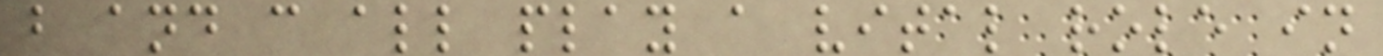b and c all play a vital role in
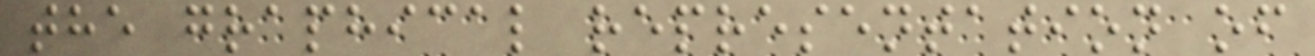the graphical representation of
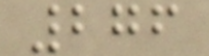276
